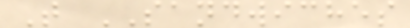T SANDWICHES
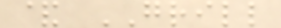& GRILL
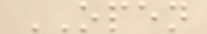OPEN
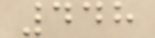448
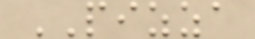PIZZA
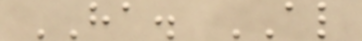HA. AL
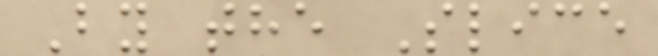By the Slice
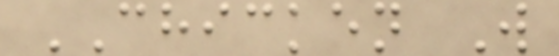CHICKEN W
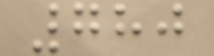780
